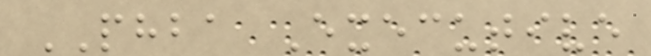PHBA Executive
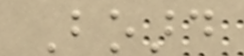Board
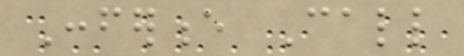Conference Call
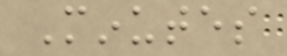Minutes
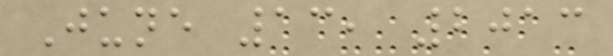June 13, 2013
